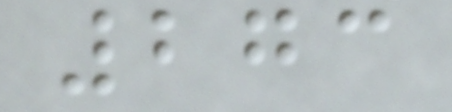273
